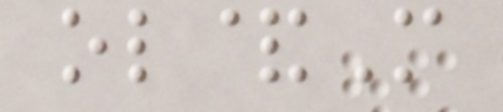ol&M
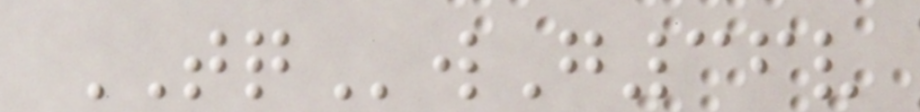TQwG36v
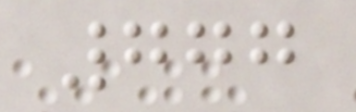777
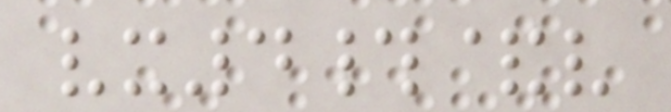vx4#&v
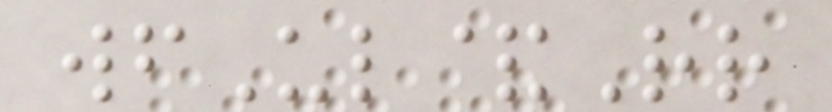wfUl&Rr
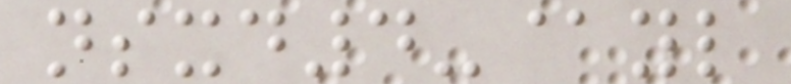nsxd4-@yl
